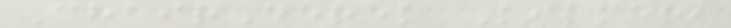ChairDerek Kilmer,
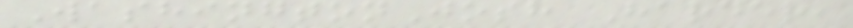WashingtonJosh Harder,
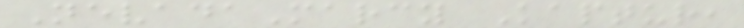NevadaMarcy Kaptur,
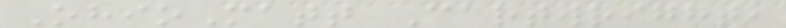OhioMatt Cartwright,
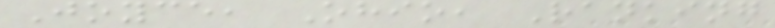Joyce, Ohio, Ranking
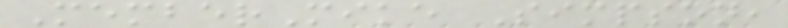MemberMike Simpson,
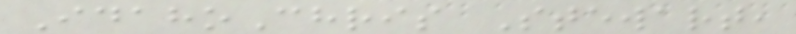IdahoChris Stewart,
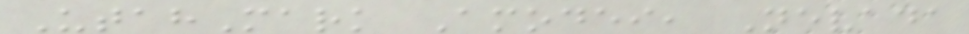UtahMark Amodei, Nevada
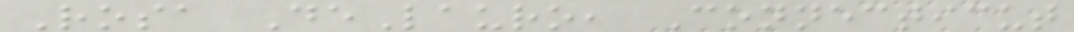Rosa DeLauro, Connecticut
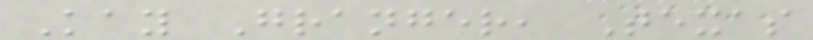Kay Granger, Texas
